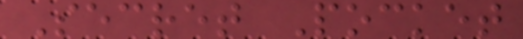Secret Pocket
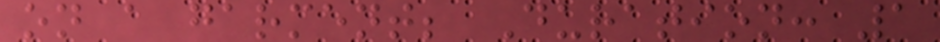on a garment; Duration: 1
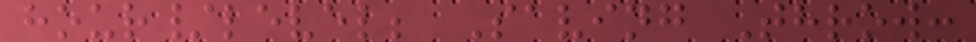hour/level; Saving Throw:
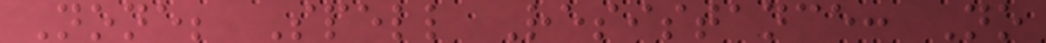None; Spell Resistance: No
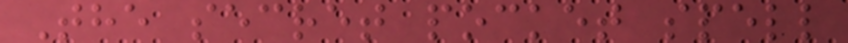The secret pocket spell
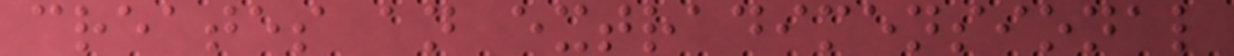creates an extradimensional
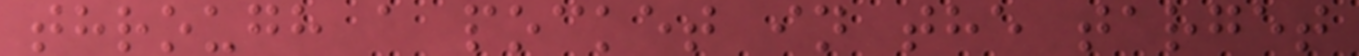through a pocket in the target
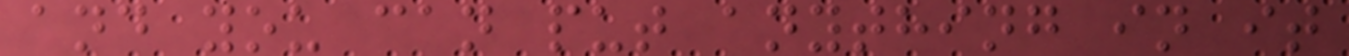and you can put anything in it
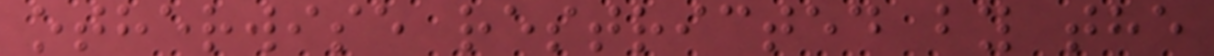otherwise restricted by the
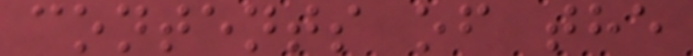contents of the
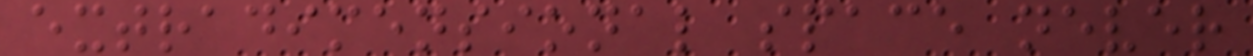extradimensional space never
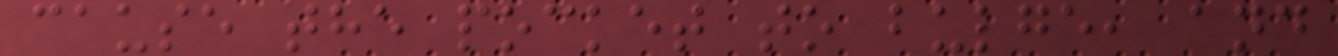cause the pocket to bulge, and
